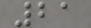21
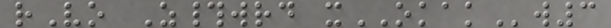rVo Z#wrd xOKAKw3
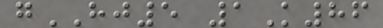gHJ5 1K86
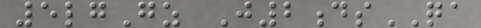5lgGz J2dsQA
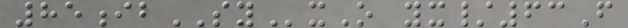85ibSYxO yx/63F
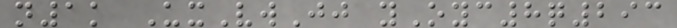n1k UxVwJj yOyc8q293
